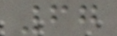67
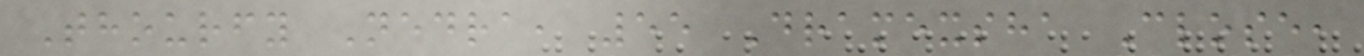Thourfy Nedra, 55 Dramexsha Close,
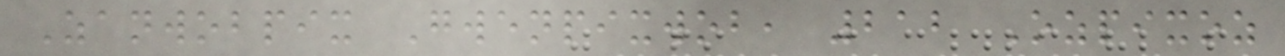Zanwobpix Gwenpixwob, 212 Ozpixoz
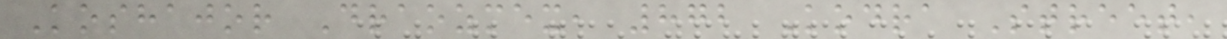Koshajor Draozmex, 872 Kodra Street,
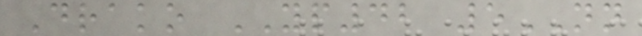Drako YP42 5NN
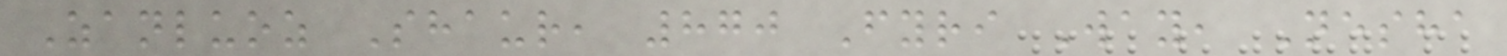Zanluoz Shaur, 870 Fyri Way, Nesha
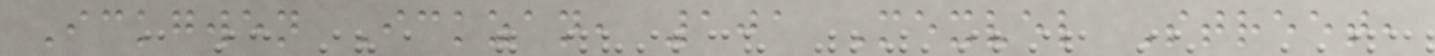Ickgwen Ickzan, 101 Mexvel Street,
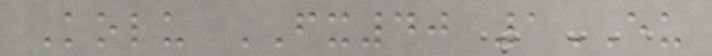Kolu FX40 1EU
